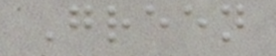Green
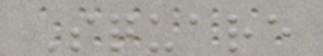Square
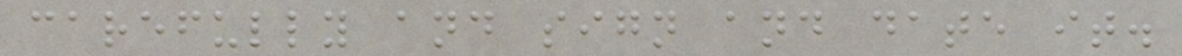carefully and sign and date it.
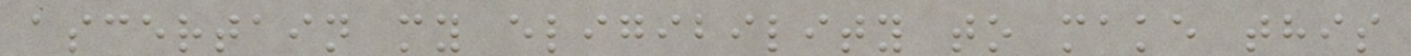ascertain my eligibility to make this
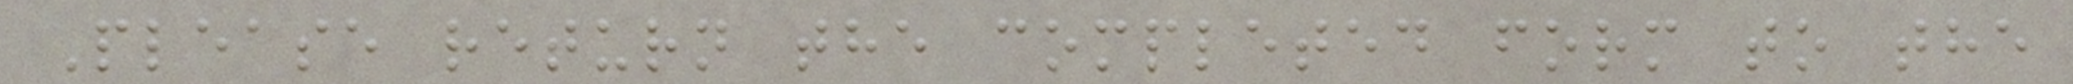Please return the completed form to the
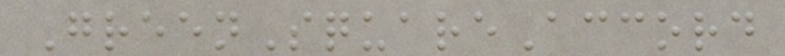GreenSquareAccord
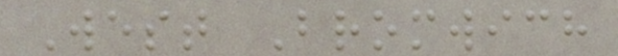West Bromwich
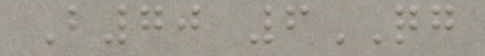B70 6QG
